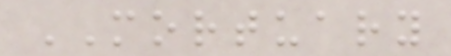MORTUARY
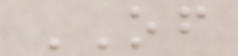OF
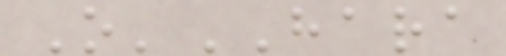O'HARA
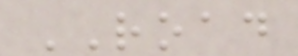ROAD
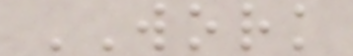WORK
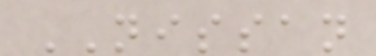NISSAN
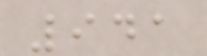941
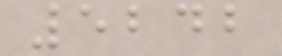5242
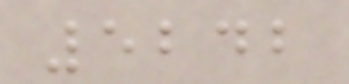5242
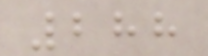288
